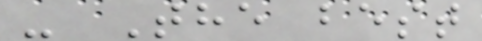- The best
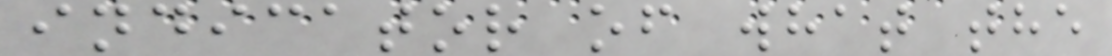indicator of what the
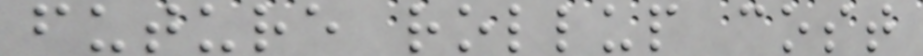future rollup cost
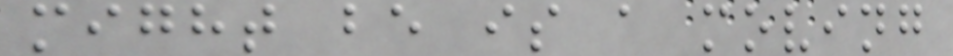might be is a moving
